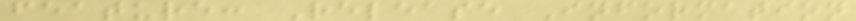feature: Release Information
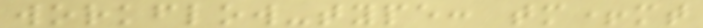workflow-type: tm+mt
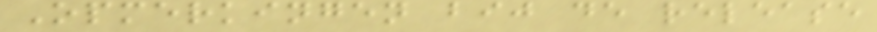Opmerkingen bij de release
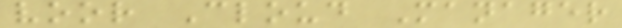voor Cloud Manager
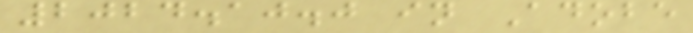2024.10.0 in Adobe
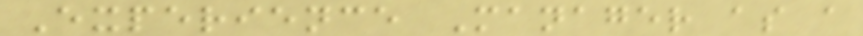Experience Manager as a
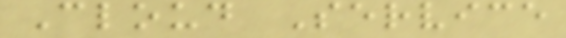Cloud Service
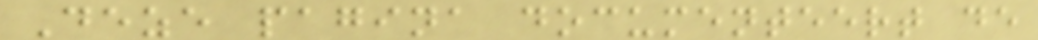Deze pagina documenteert de
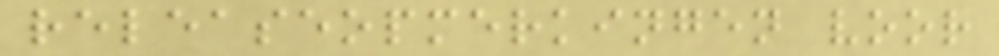releaseopmerkingen voor
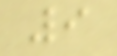9
